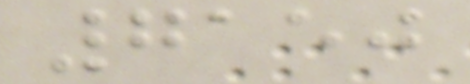7150
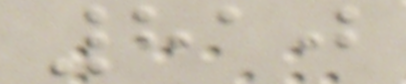810
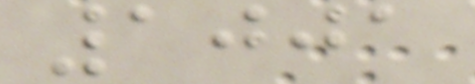1001
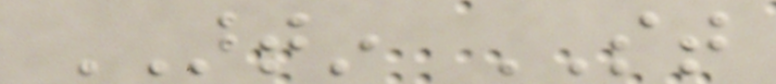ARTIN ST
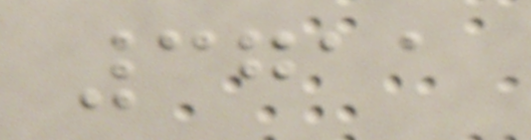3711
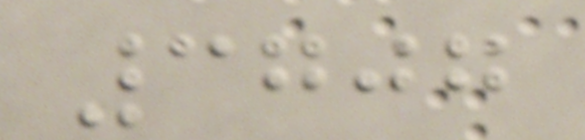3707
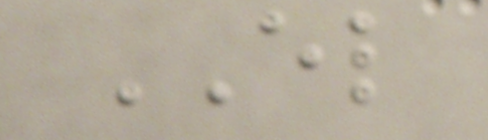EL
